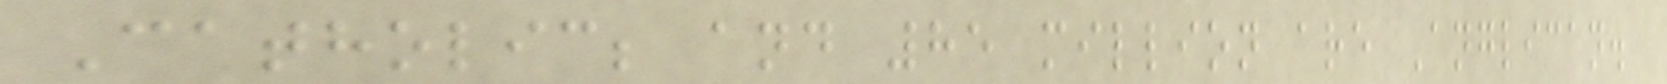Catholic; and 85 million are Anglican.
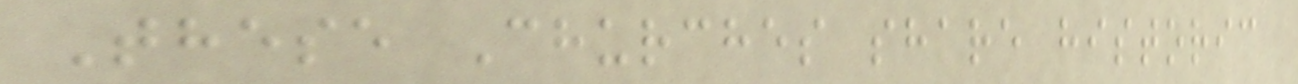These Churches share historic
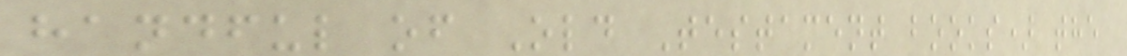handful of Old Testament books) the
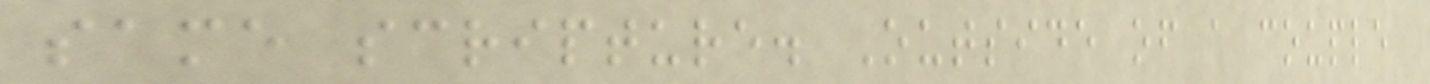same scripture. Outside of a couple
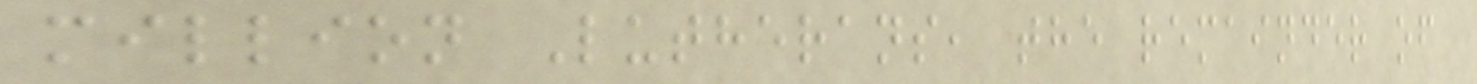million Lutherans, the remainder of
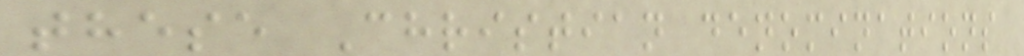these Christian denominations
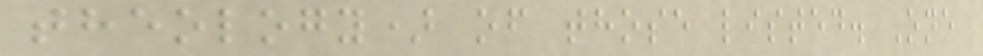theology) of those listed. One
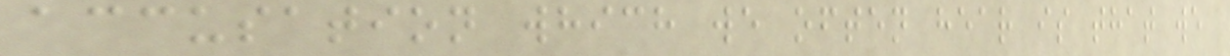accusation which we often hear is that we
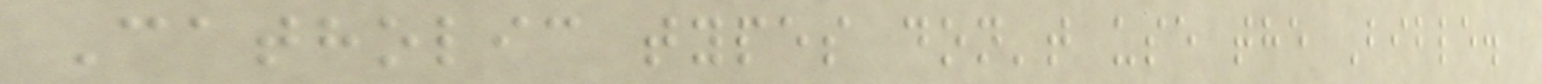Catholic types don't use the Bible.
